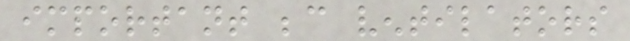important because ventilators
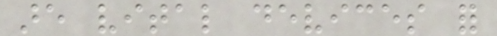are vital devices for
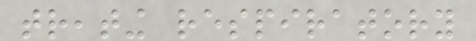treating respiratory
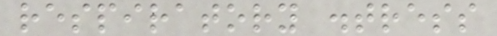respiratory distress
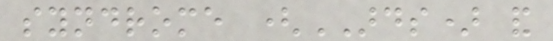syndrome (ARDS) and
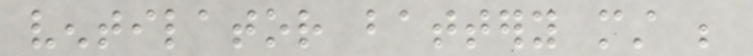ventilator battery must be
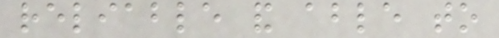reliable and able to
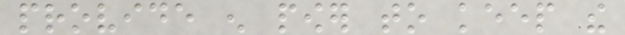provide enough power to keep the
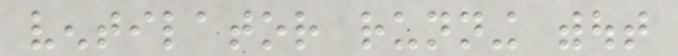ventilator running without
